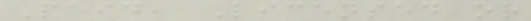Paid, Licensed or
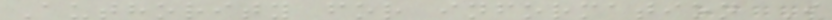Authority for information I
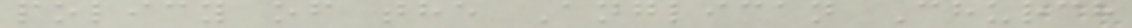policy of the Anglican Church
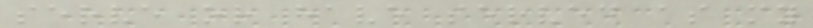serve or have served as my
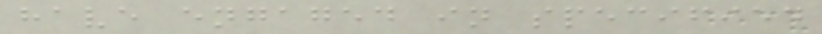have engaged in specified
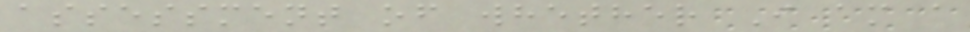assessment of whether I am a
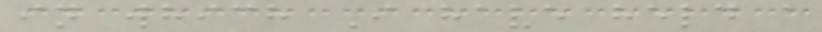in which I have held a
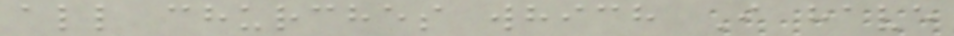all churches which I have
